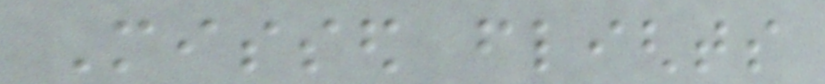Missed flights
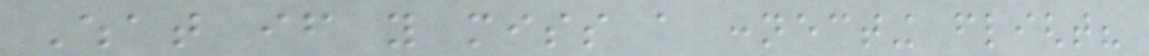What if you miss a connecting flight?
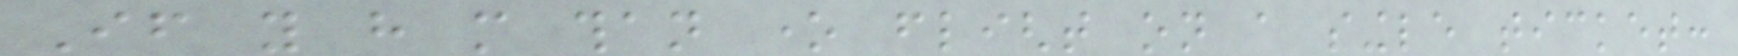If you have more than one flight on a single ticket:
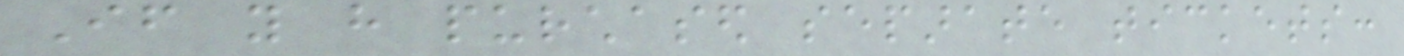If you have purchased separate tickets:
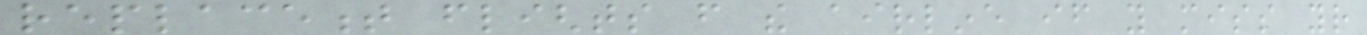replacement flights from the airline if you miss your
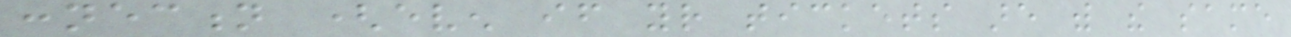connection (even if your tickets are with the same
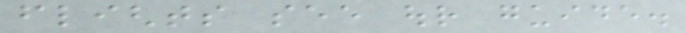flights see our guide.
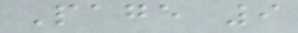Page 9
